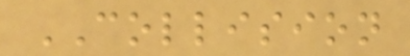COLLISION
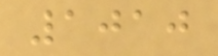1010
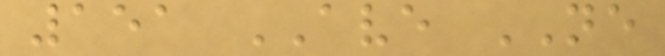151 AVE NE
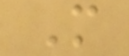M
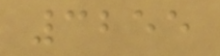3255
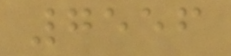7556
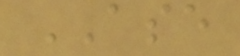ASE
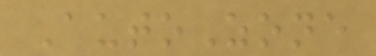AutoZone
